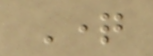Question
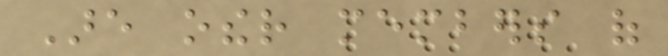Are other members of
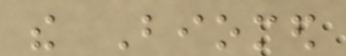the Biomed
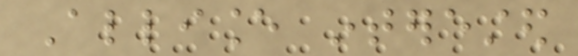Alliance interested
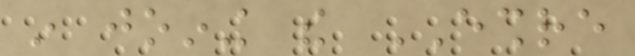in joining the ESHRE
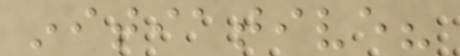initiative?
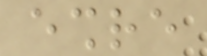eshre
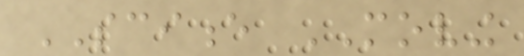SCIENCE MOVING
